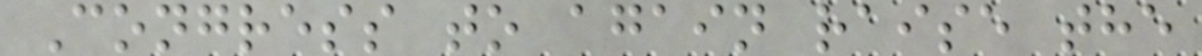Congress to again raise the
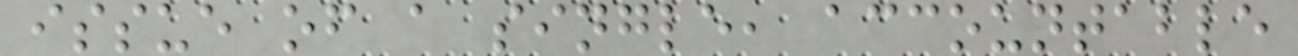issue of a single, accountable
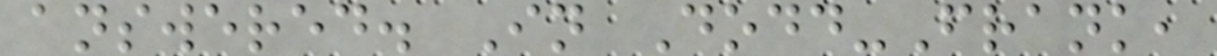answered. In Dodd-Frank,
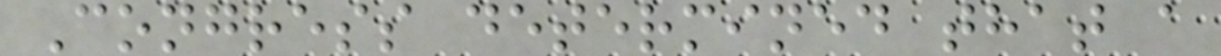Congress determined that a
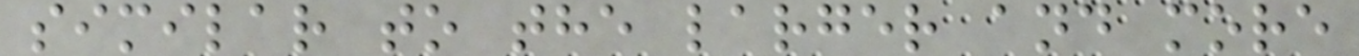similar to the larger and more
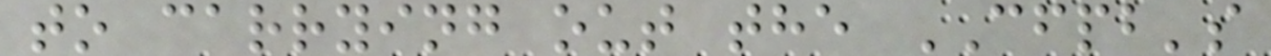to carrying out the CFPB's
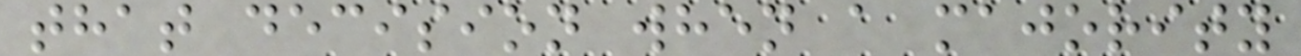that decision when a majority
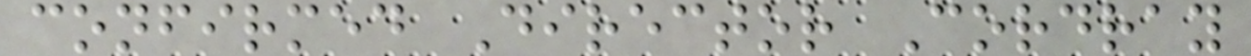confirmed Director Cordray
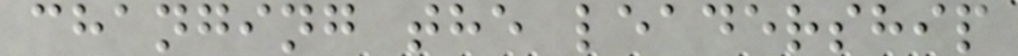changing the leadership
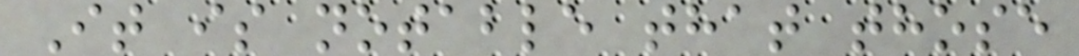It is notable that those
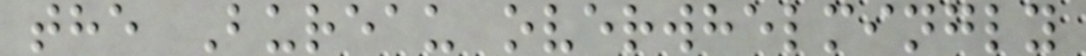the Bureau overwhelmingly
